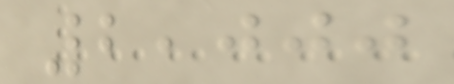2,000
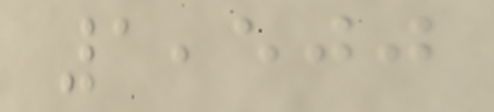1,500
